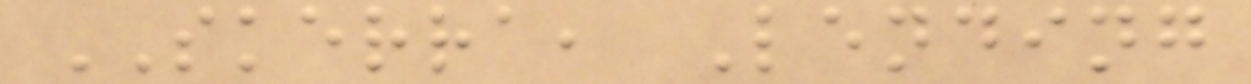SKERRA, Lending
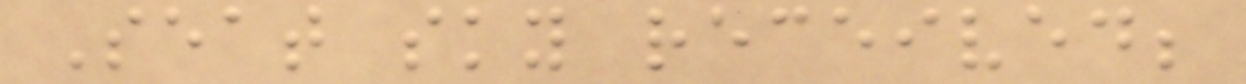Seat sky received;
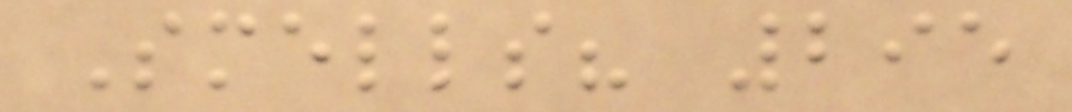Smells? 295
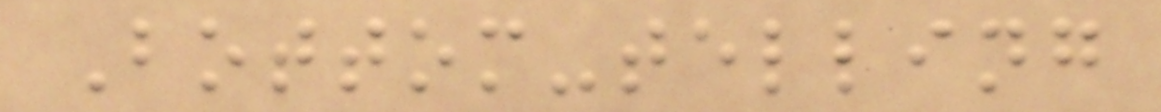Bottom-telling
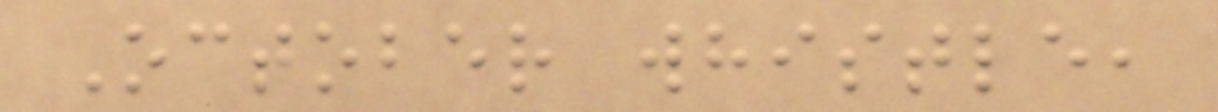October whistle,
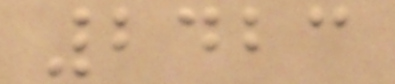2423
